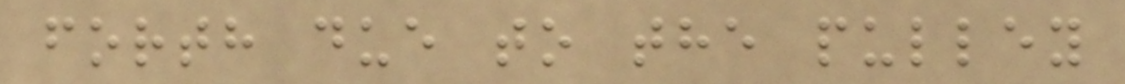forth due to the pulley
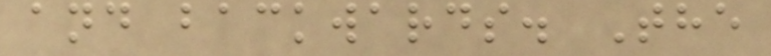and backwards. The
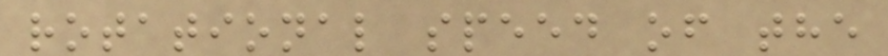rotational speed of the
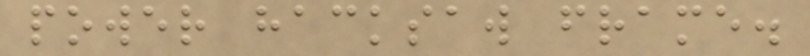power hacksaw frame.
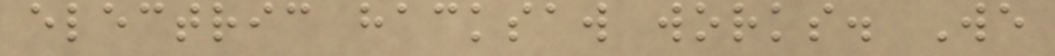electric hacksaw works. We
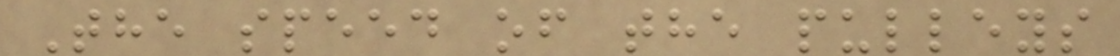The speed of the pulleys
